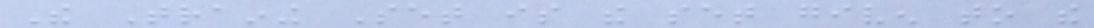The Training Set is the set given to the
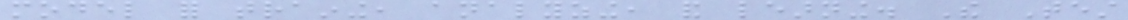model for training, analyzing, and learning. The Test
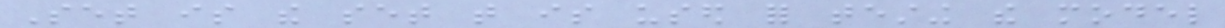Set is the set that is used for testing the model
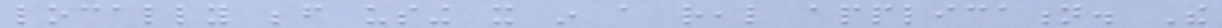locally before using it in a real application. The
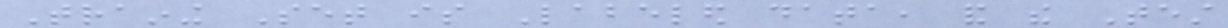Training Set is Labeled data, and the Test
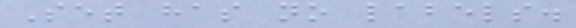Set has no labels.
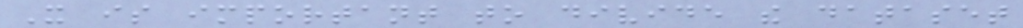It is important to divide the dataset
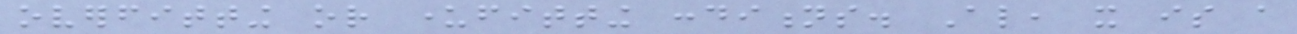overfitting or underfitting conditions. Also, it is a
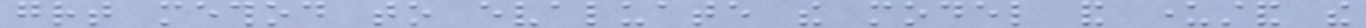great method to evaluate the model and understand the
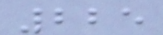225
